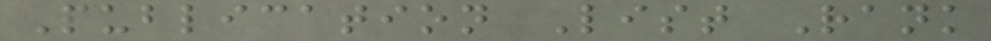Publication List Rank
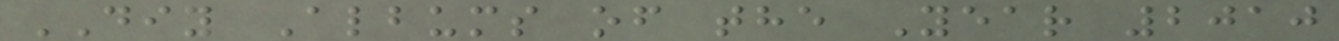DIY Albums of the Year 2010
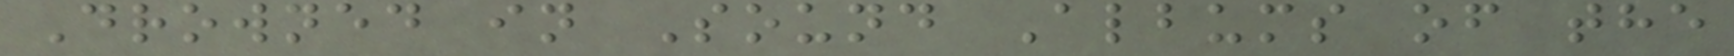Drowned in Sound Albums of the
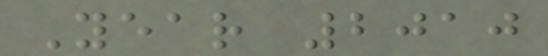Year 2010
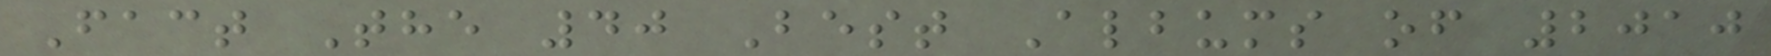Fact The 40 Best Albums of 2010
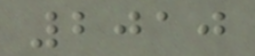2010
